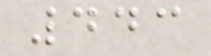443
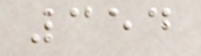354
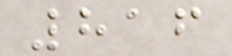816
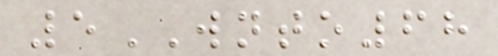5WNTO68
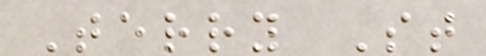Terry St
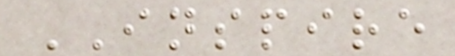INSPIRE
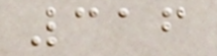316
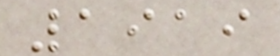1919
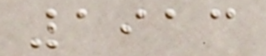1913
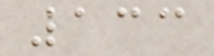133
